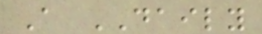A DAILY
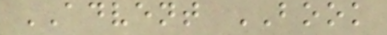ADVENT BOOK
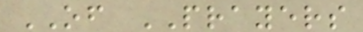OF PRAYERS
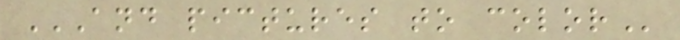AND PICTURES TO COLOR
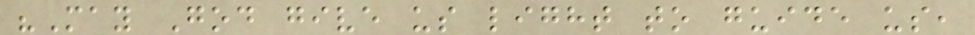"May God give us light to guide us,
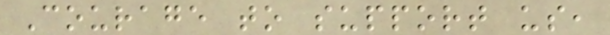Courage to support us,
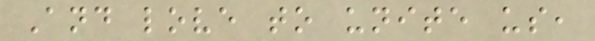And love to unite us,
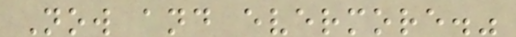Now and evermore."
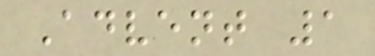Advent 1
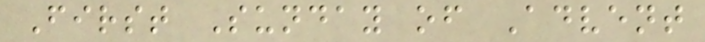First Sunday of Advent
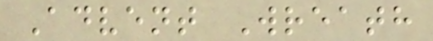Advent Wreath
